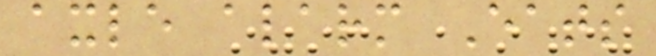axle alarm Eats
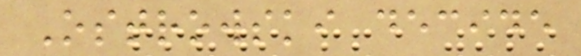Ostrowski decide
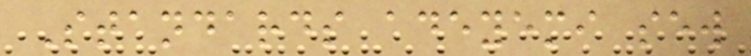Standards adeyemi sew
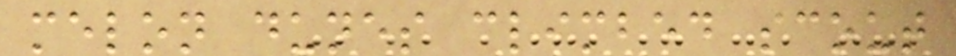melon dunes climbed scout
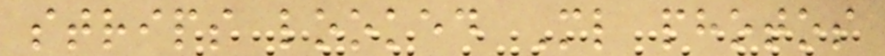strips looked Ml photos
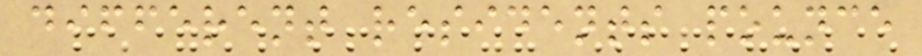different residents pounce
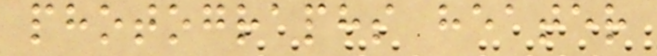photographs heater
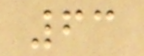63
